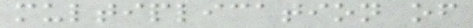multiplication of
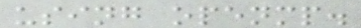using openmp.
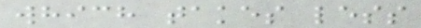which takes less
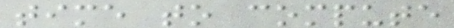time to compute
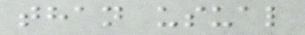than usual
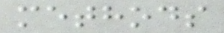methods
